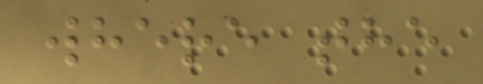where the
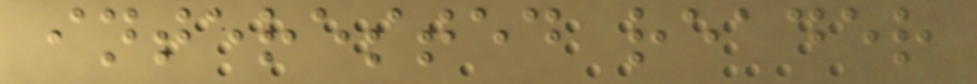interested reader
